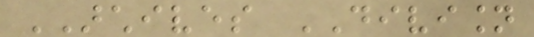ARCHIVES DIVISION
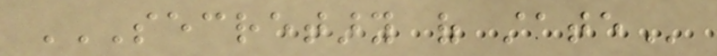SECRETARY OF STATE
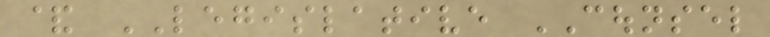& LEGISLATIVE COUNSEL
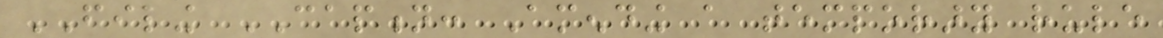FILING CAPTION: Amending a temporary rule
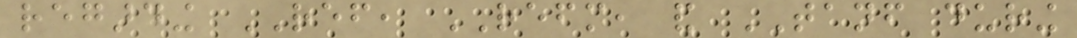regarding REF, REFM, and TANF during
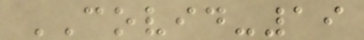COVID-19
